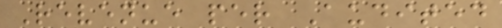Revenue per Audited
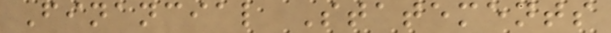Financial Statements
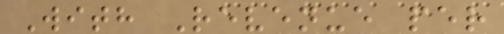With Revenue per
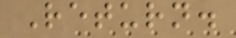Return.
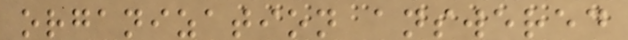organization answered
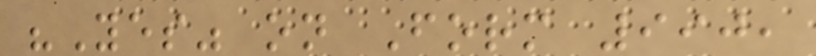"Yes" on Form 990,
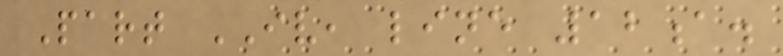Part IV, line 12a.
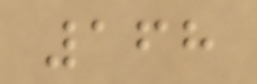168
